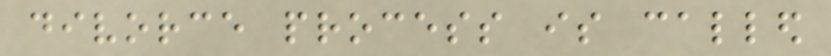divorce process is called
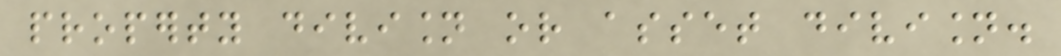property division or asset division.
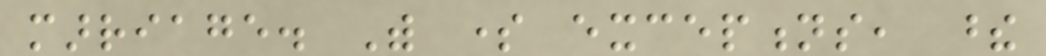marriage. With some exceptions, these
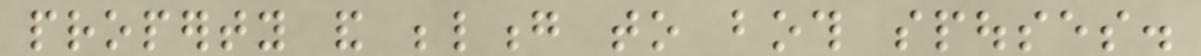property and belong to both spouses.
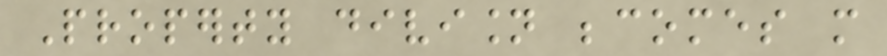Property division becomes more
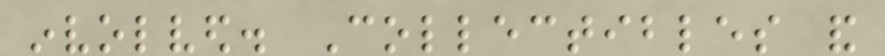involved. Collectibles and
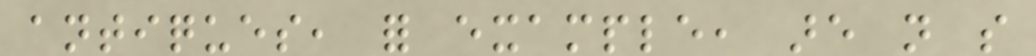antiques, for example, are not so
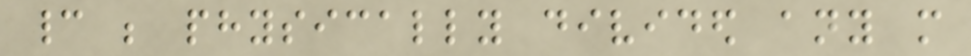cannot be physically divided any more
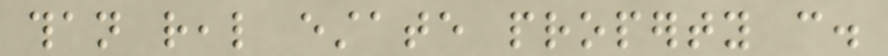than real estate property can.
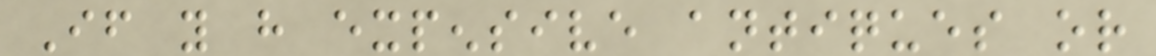If you have expensive antiques or
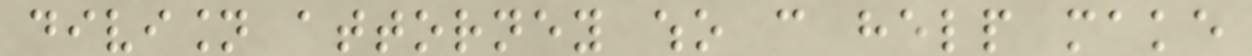division attorney who can help make
